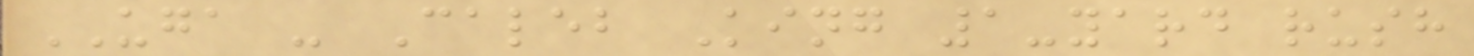UGA - Caleb King 1-yard rush
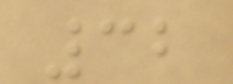32
